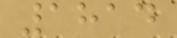1814
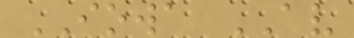IOWA AV
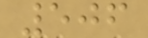506
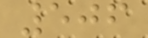506
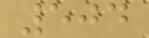504
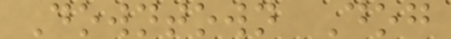Downtown Dog
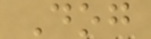Dog
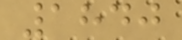1840
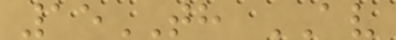15TH AV
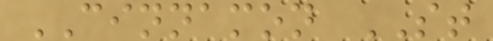CINNAMON ST
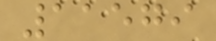11579
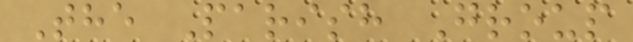The Parish Group
